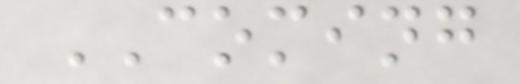COMING
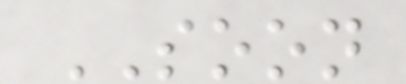SOON
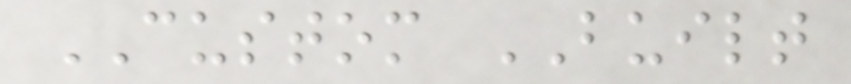CUSTOM BUILT
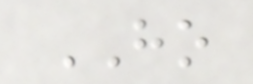HO
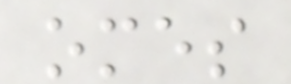omes
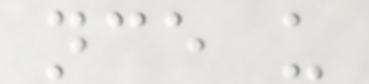nce u
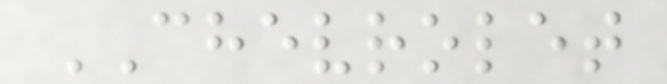CHEVROLET
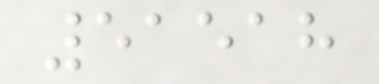51518
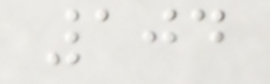104
